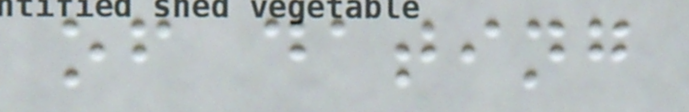of dating
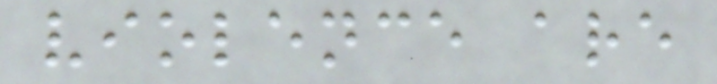violence are
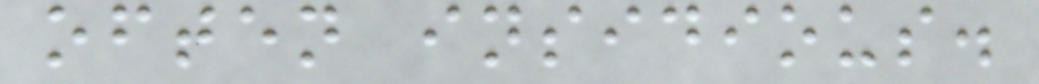often insidious.
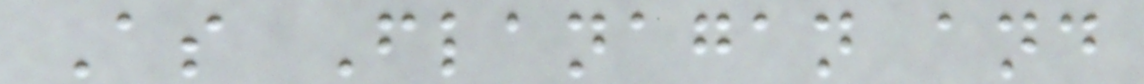As Flanagan and
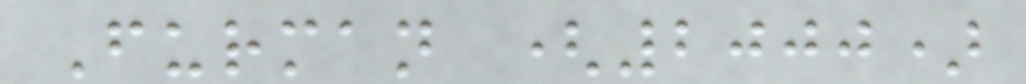Furman (2000)
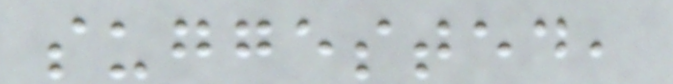suggested,
